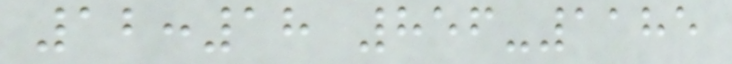12:18 856-1185
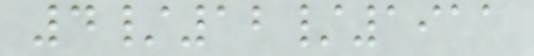4/12/1911
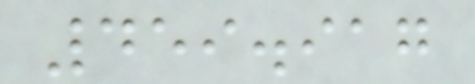459.917
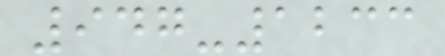947-1233
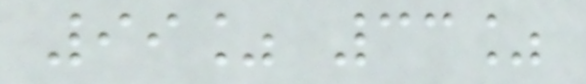99% 33%
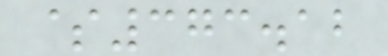$373.12
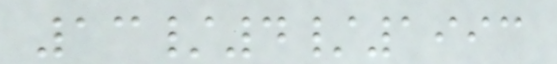13/4/1993
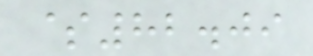$82.09
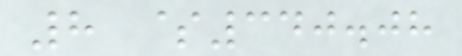8 $340.08
